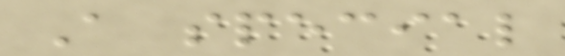A special
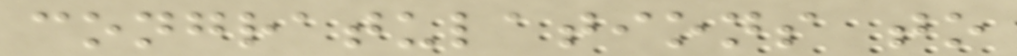congratulations to
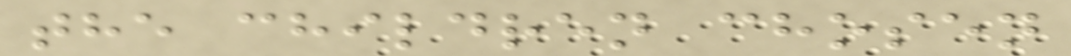the children chosen
